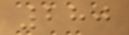280
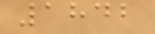1842
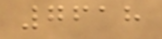7618
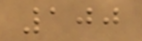100
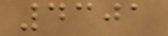4301
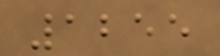1255
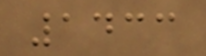1433
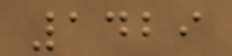1429
